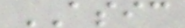ASIC
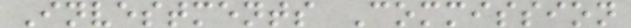Investments Commission
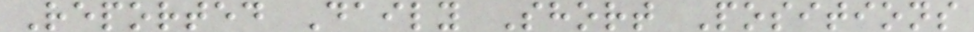Reported Daily Short Positions
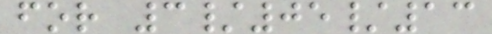for 3/05/13
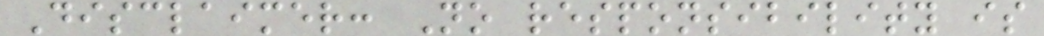Disclaimer: No responsibility is
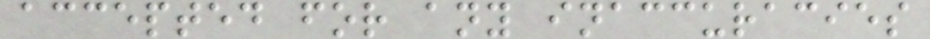accepted for any inaccuracies
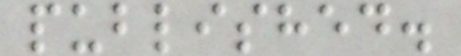published.
